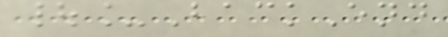|_BackEnd
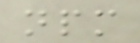npm
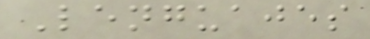Lenguajes
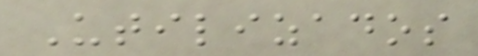Utilizados
